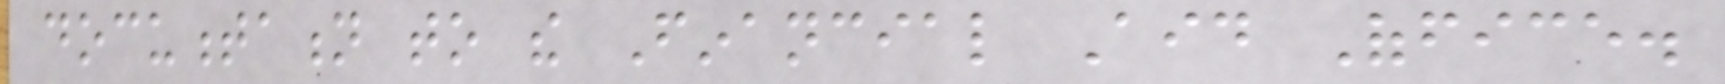documentation to the Financial Aid Office.
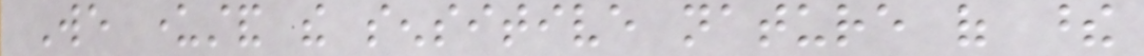We understand the sensitive nature of these
